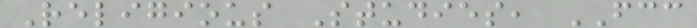Religious Studies, FCC
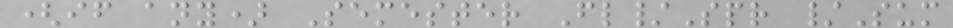(if any) Semester Fl/Spr /Sum
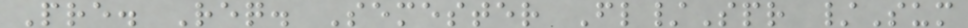Pre. Req. Semester Fl/Spr /Sum
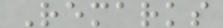Remarks
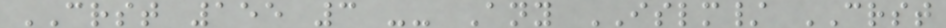CRST 155 3 -- Any ISLM/ CRST
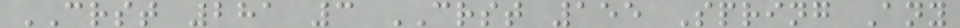CRST 281 3 CRST 155 Spring Any
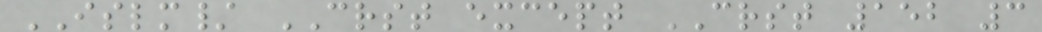ISLM/ CRST except CRST 152 3
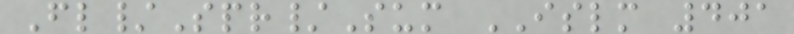Fl/Spr/Sum ISLM 401
